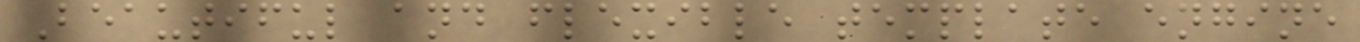Beautiful and flexible template engine
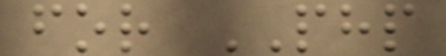for PHP
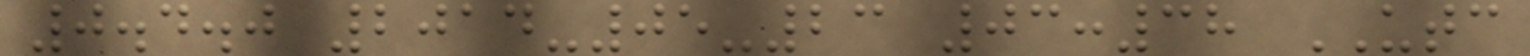0.4.0 2014-05-23 03:38 UTC
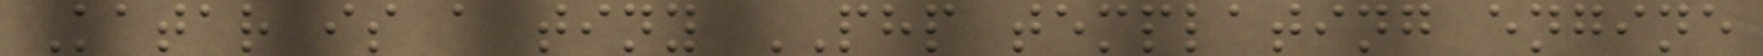Katar is a tiny PHP templating engine
